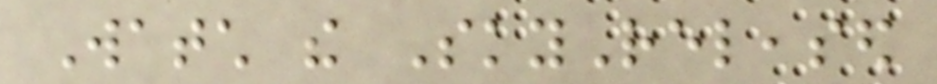Watch the SkyReleased
